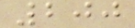200
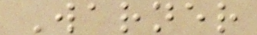Warner
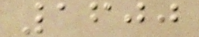1600
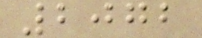2072
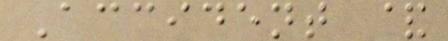Accident &
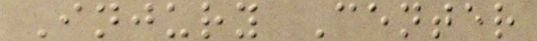Injury Center
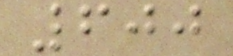600
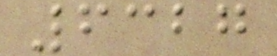6327
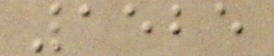1525
